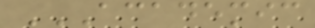ACADEMIC
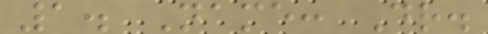1. Name: Dr.
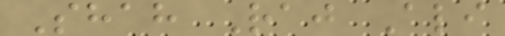Shah Raj Ali
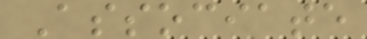Associate
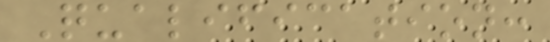Qualification:
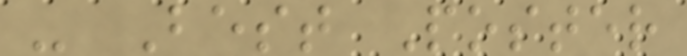- Best Poster
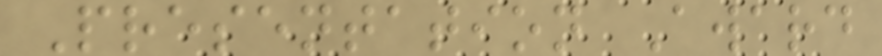Presentation Award
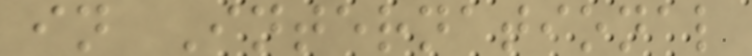in International
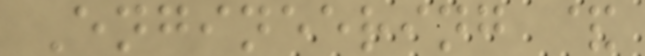Engineering &
